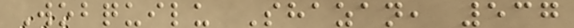Wobquilu Shazan, 537
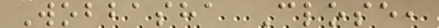Wobbasha Close,
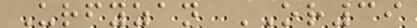Urfyzan OR39
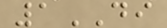1DI
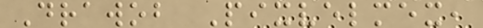Drawob Pixvelmex,
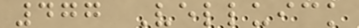477 Velluick
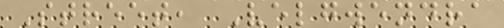Street, Velgwendra
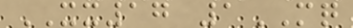XX17 1MQ
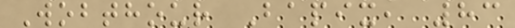Wobthour Bapix, 83
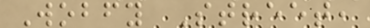Wobfy Street,
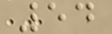54
